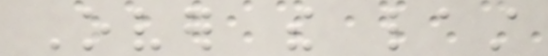Over the last
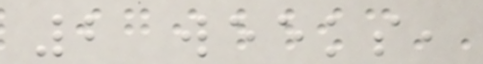2 weeks,
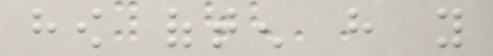how often have you
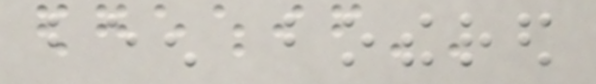been bothered
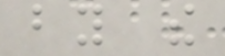by the
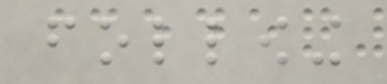following
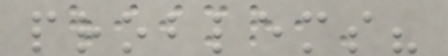problems?
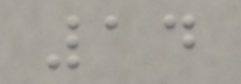14
